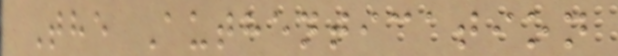The Authentication
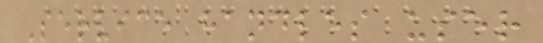Service handles user
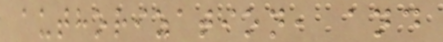authorization, and
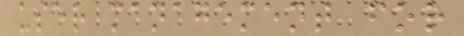user management for
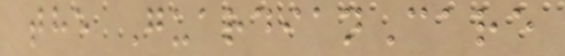the GuardianCare
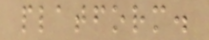platform.
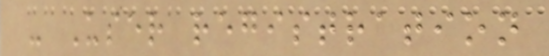- User registration
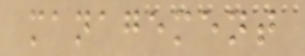management
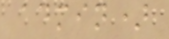admin)
